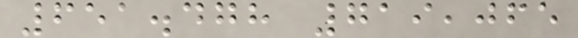651.478 719,065
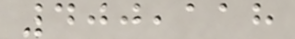400,118
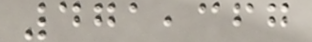471,367
